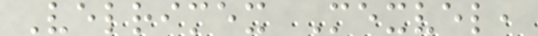Velrimex Mexvel,
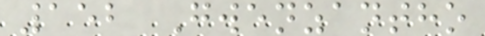152 Gwenzantho
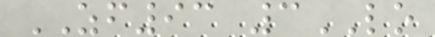ZF93 3LO
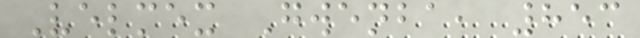Velmex Gwenba, 853
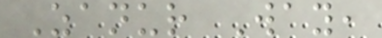Zanur Way,
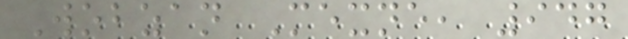Wobzan Mexne, 947
